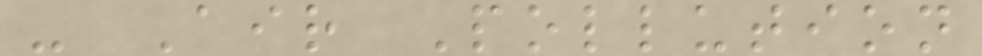- Air Pollution
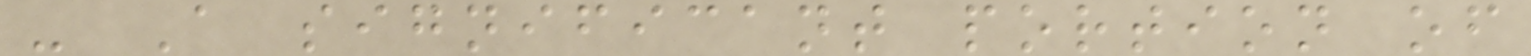- A significant portion of
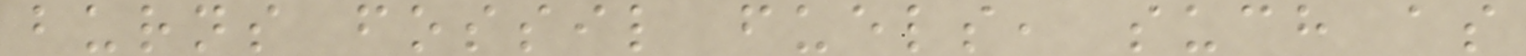burns fossil fuels, such as
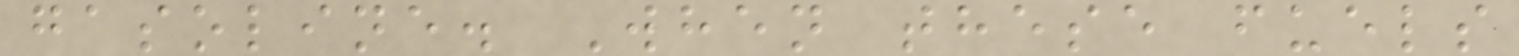gasoline. When these fuels
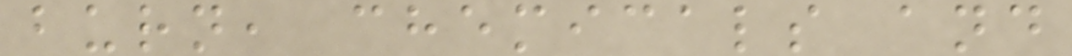burn, chemicals and
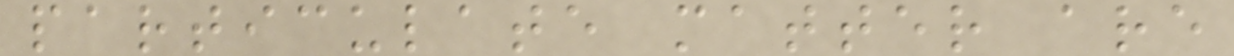particulate matter are
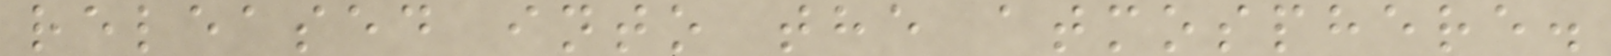released into the atmosphere.
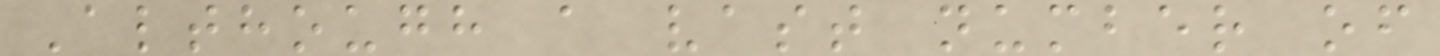Although a vast number of
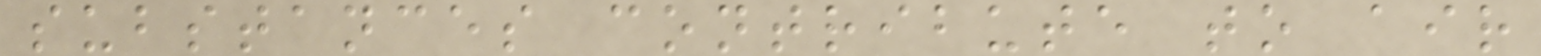substances contribute to air
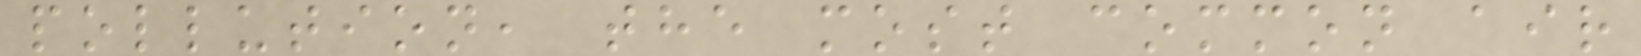pollution, the most common air
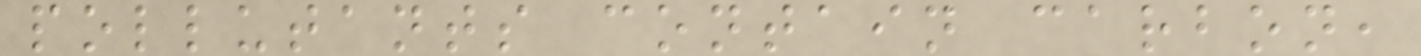pollutants contain carbon,
